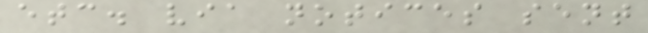etc. via notices sent
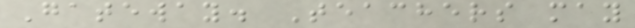Gateway. Teachers may
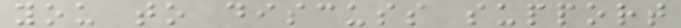you to discuss support
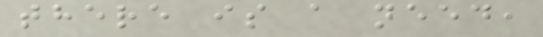there is a need,
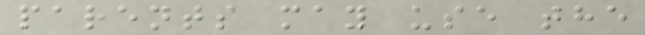parents may use the
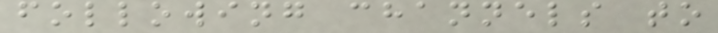following channels to
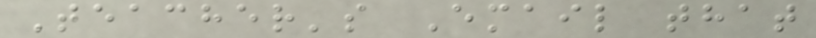Teacher's Email that
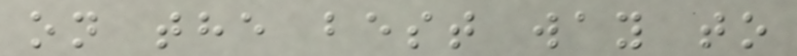on the best way to
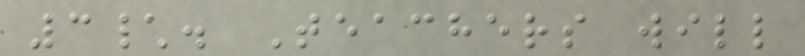3\. Teachers will
